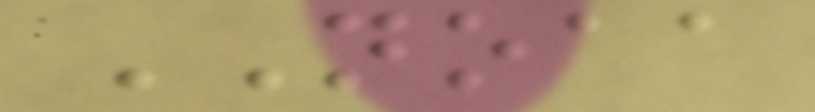NOAA
